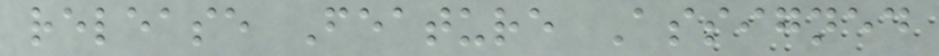release Feature Assigned
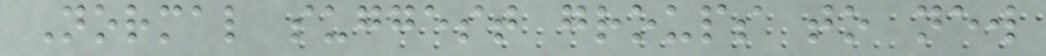Normal suggest groups to new
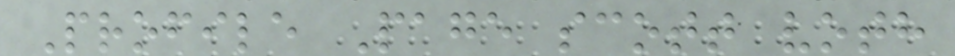Profile Page scott voth
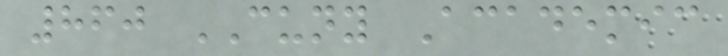860 CUNY Academic
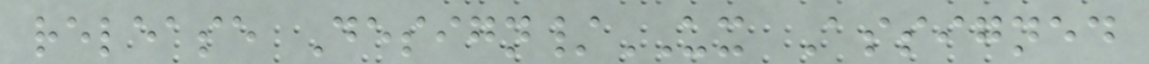release Design/UX Assigned
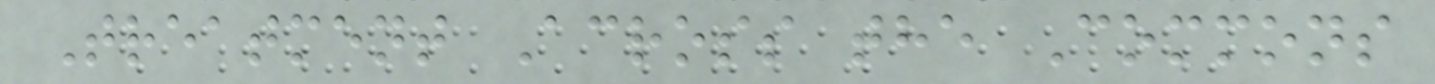Treatment Across the Commons
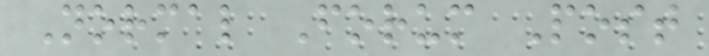Normal Forum Post
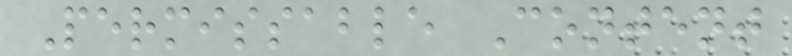Permissable Content
